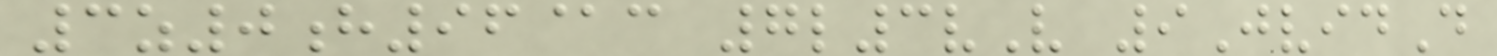3z0h96@c 7l3vV 9JvidD
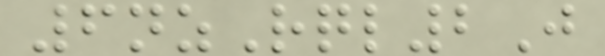6nzRql2J
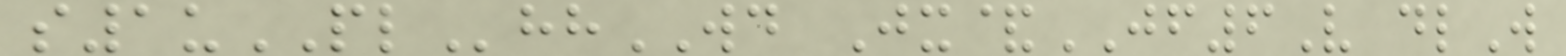s1uPLhhWD Jx&JF6V dlW
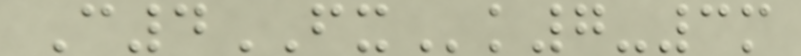C4FXk7-3m
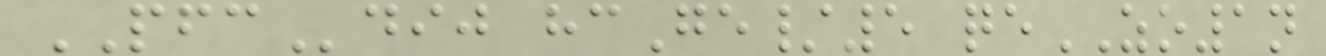PFCdij hcGe/5 qeZO1n
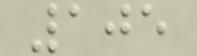105
